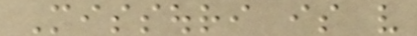Missouri is very
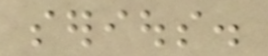serious.
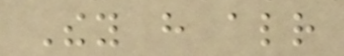They have already
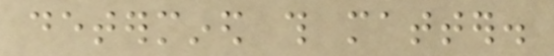determined this matter.
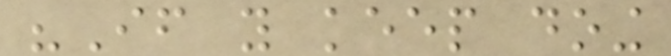"If you keep doing
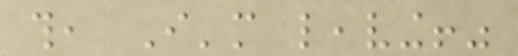this, I'm leaving!"
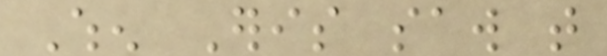When Eris saw that
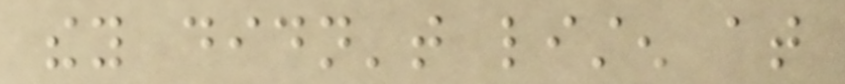they didn't listen at
